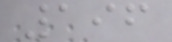196
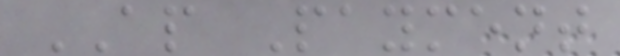AP Payment
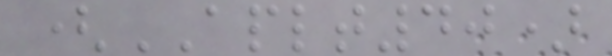(APLT40)
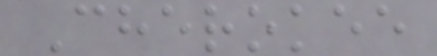Cherokee
